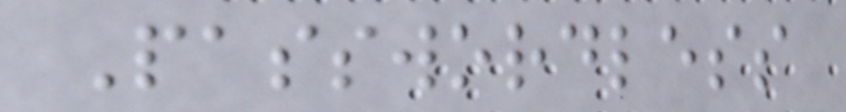Passwordless
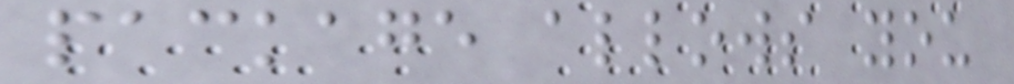package allows you
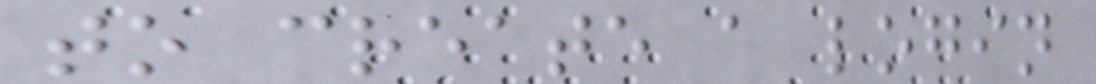to create a login
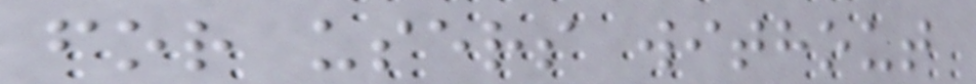for users without
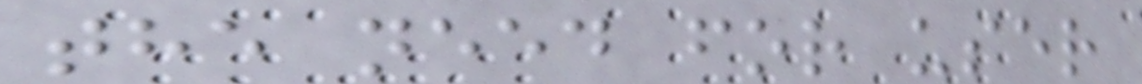the need for user
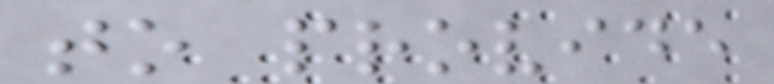to provide
